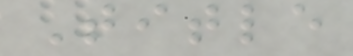Title
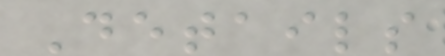Details
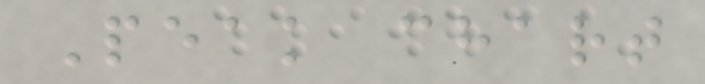Peak chart
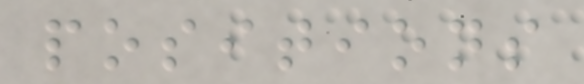positions
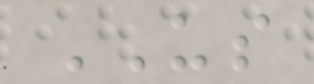US
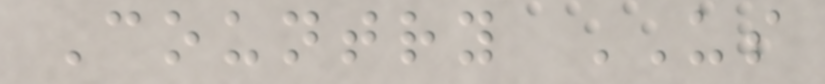Country US
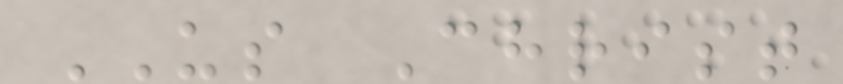US Christ
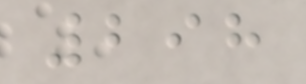298
